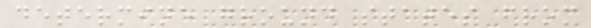determine ground states from
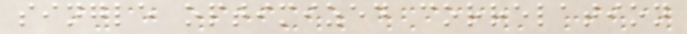single optimized correlation
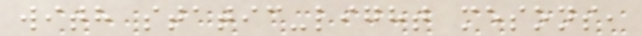with static-light mesons,
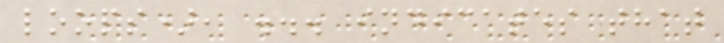loops), ... indicates that
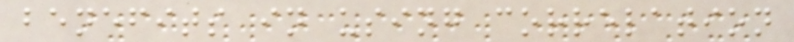benefits in using correlation
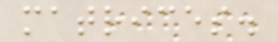matrices.
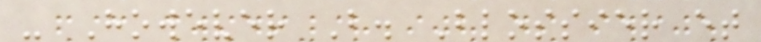- However B. Blossier et
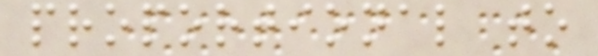proportional to
